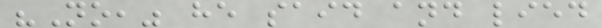"No," he said and lied
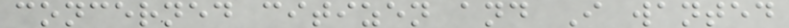concerned citizen and I wanted
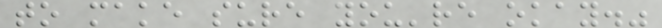to make sure you're okay."
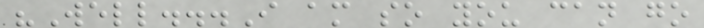"Well...I am so you can go
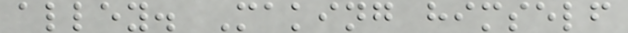alley. Making himself
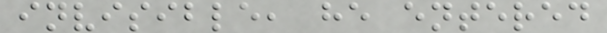invisible, he entered
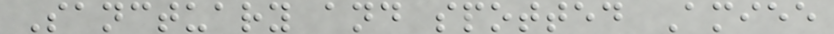Sanctuary and spotted Amiee
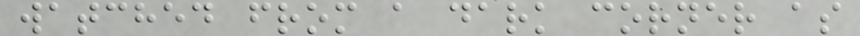watched from a dark corner as
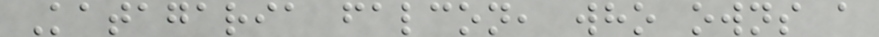Katagaria falcon, who owns a
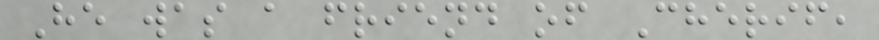He was a friend of Cherif,
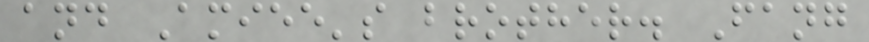and Amiee's brother. Fang
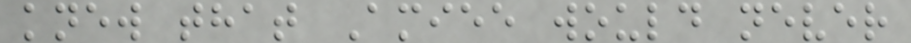knew that Amiee would never
